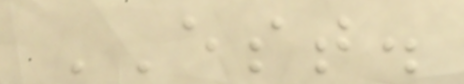EST.
